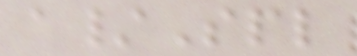a/Spl
